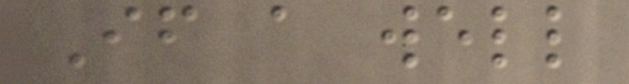If a well
